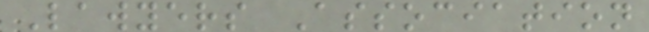Lawyers Association
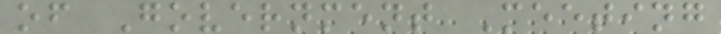of Government Meeting
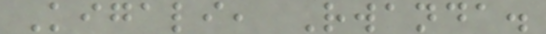Kigali, Rwanda.
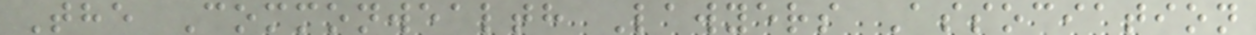The Commonwealth Lawyers Association
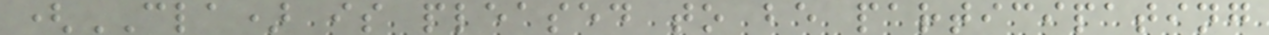(CLA) is pleased to be participating
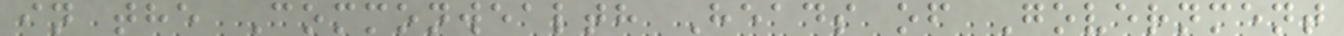in the Commonwealth Heads of Government
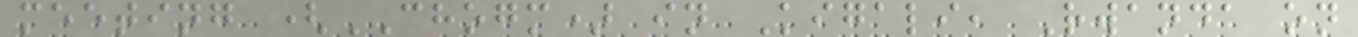meeting (CHOGM) in Kigali, Rwanda on
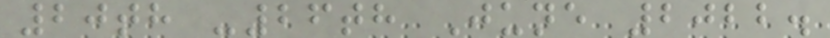20th -26th June 2022.
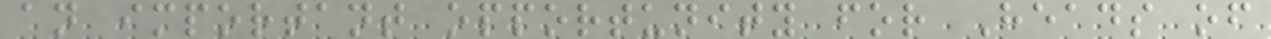an important opportunity for Heads of
